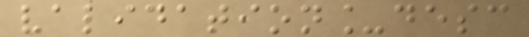validation_desc
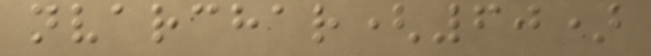nvarchar(60)
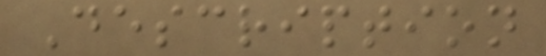Description
